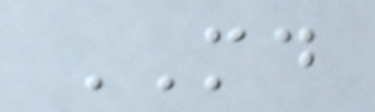MD
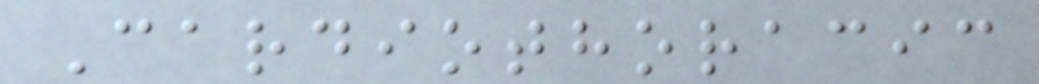Cardiothoracic
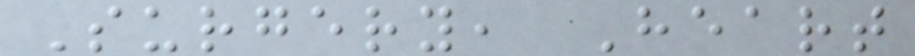Surgery, Heart
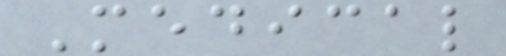Medical
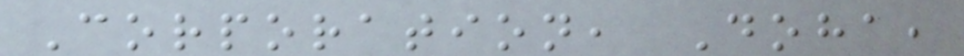Corporation, Doha,
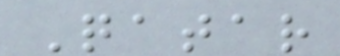Qatar
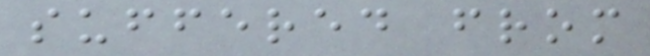suffered from
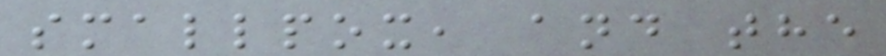smallpox, and the
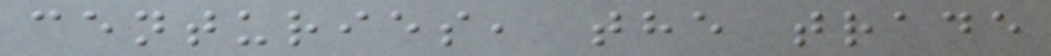centuries, the trade
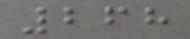268
